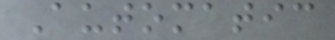Automatic
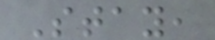Stay,
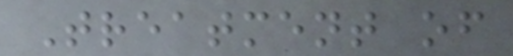Treatment of
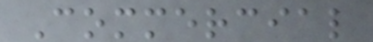Commercial
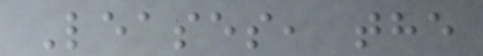Leases, the
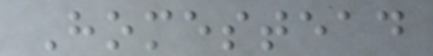Homestead
